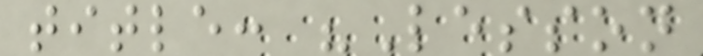title: "Lesson
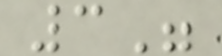3"
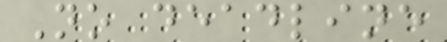No deadline
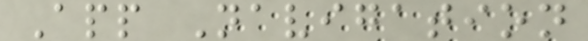App Navigation
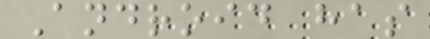Android has
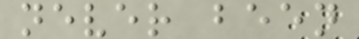never been
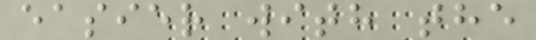easier with the
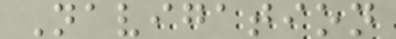Navigation
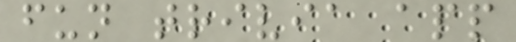fun trivia app
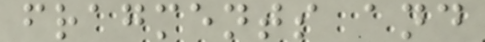fragments and
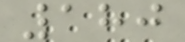180
